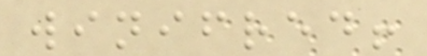winifred!
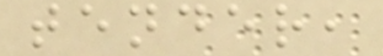tender,
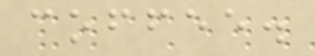coffee.
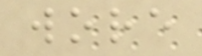wore
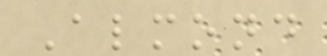Almond
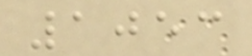1053
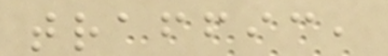traffic,
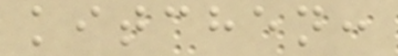kitchen:
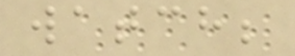watch;
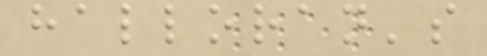halloran's
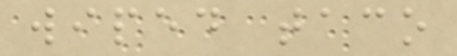wiped taco
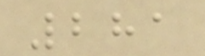281
